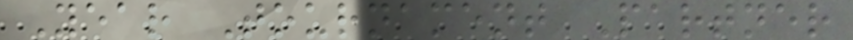Year Tournament Partner
